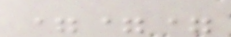===
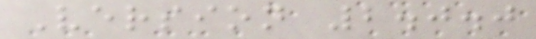Version 2.0.0
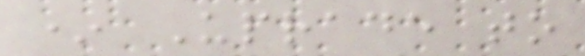* Uprade to
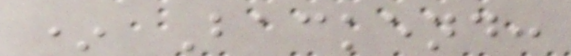* Backend:
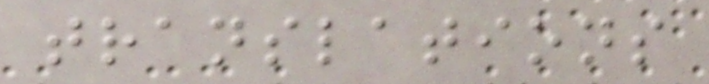translations
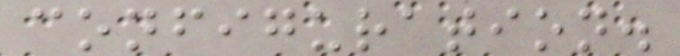configuration.
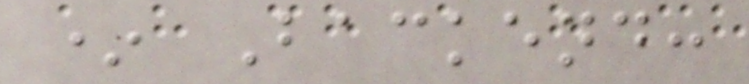* Backend:
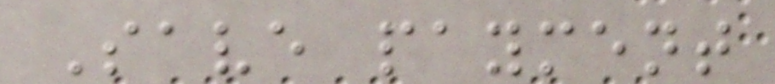Save payment
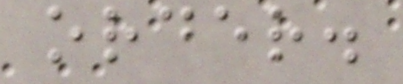order.
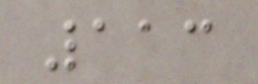113
